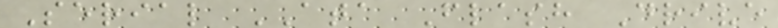Serial ATA Flash Drive
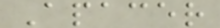Apacer
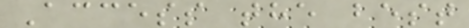Access the best
